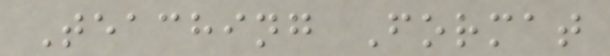Teaching Format
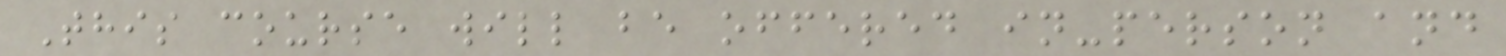This course will be offered in-person and
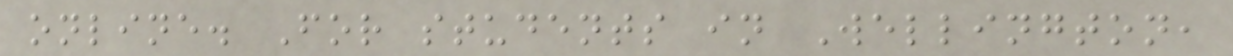online. For students in Wellington,
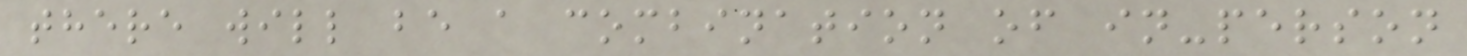there will be a combination of in-person
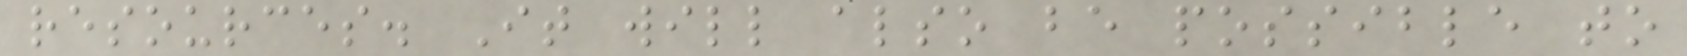resources. It will also be possible to
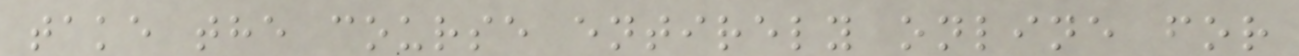take the course entirely online for
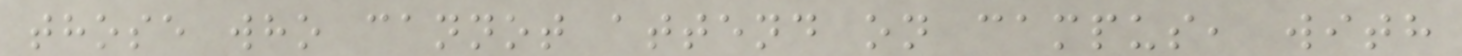those who cannot attend on campus, with
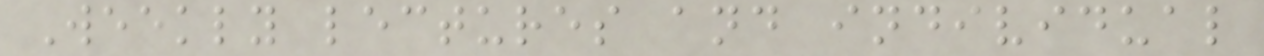Weekly lectures and individual
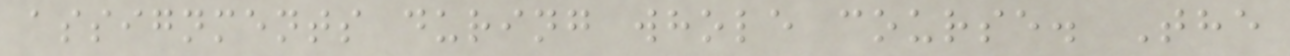assignments during whole course. The
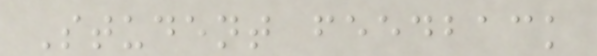Student feedback
